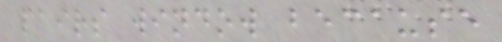pairs window because
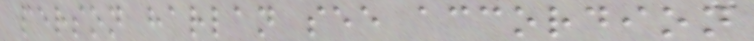person harlan see accordion
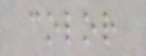color
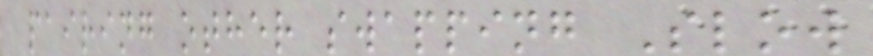pairing other swapping Slow
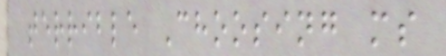terrible Choosing ms
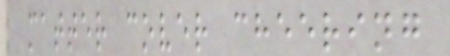matter cover cheering
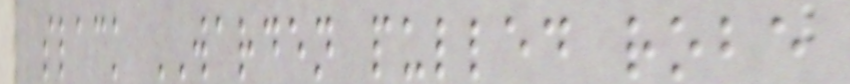slack WARDEN pulled robe
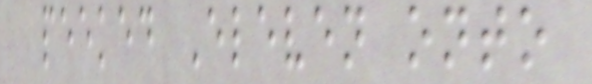peeked Eleven onto
